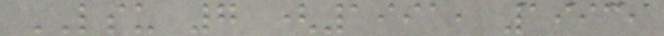LSU 7 (1991, 1993,
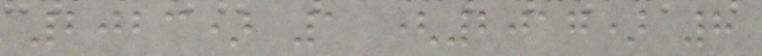2023) 1 (2017) 8
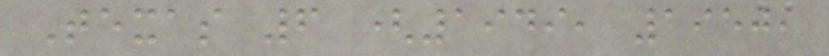Texas 6 (1949, 1950,
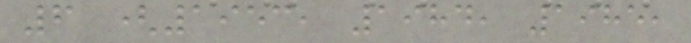6 (1953, 1984, 1985,
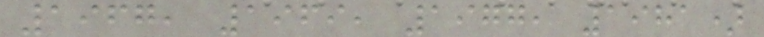1967, 1969, 1977, 1981)
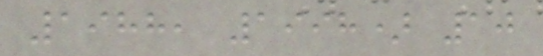1988, 1998) 10
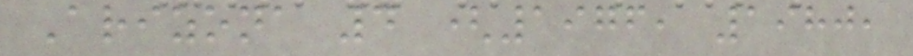Arizona 4 (1976, 1980,
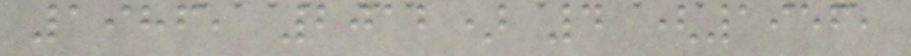1986, 2012) 4 (1956,
